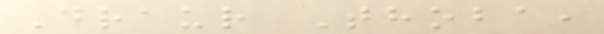Draur Thoba,
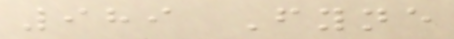989 Fyne
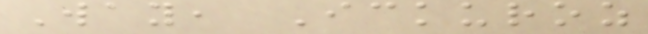Way, Ickuroz
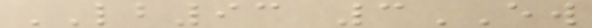LB93 3EW
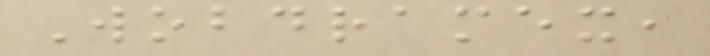Wobdramex,
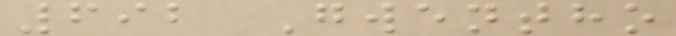692 Gwentho
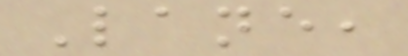Lane,
